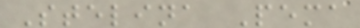Stelina Pema
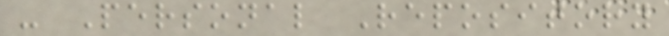- Personal Repository
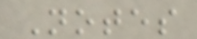Notes
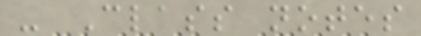- Class notes
